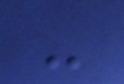-
